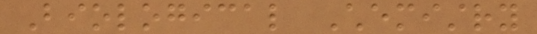Biological Chemistry
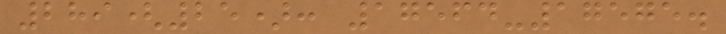289(25): 17564-17575.
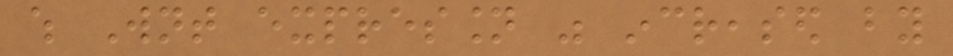which Wnt expression was increased by
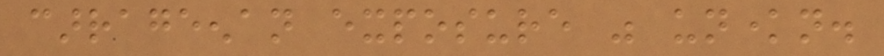carrageenan exposure was unknown.
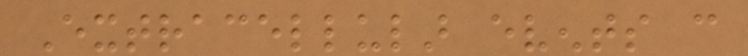Extracellular events can
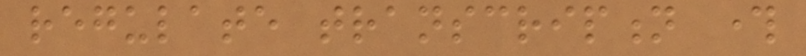regulate transcription through
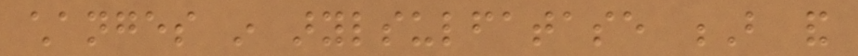changes in arylsulfatase B and
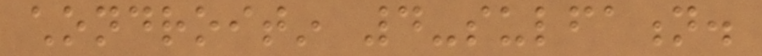chondroitin 4-sulfation.
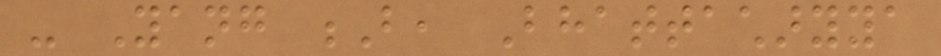- Yang B, Bhattacharyya
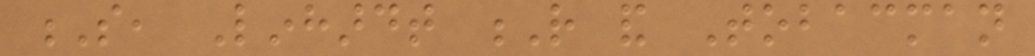S, Linhardt R and Tobacman
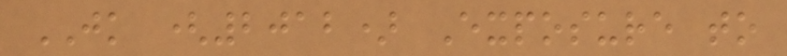JK (2012) Exposure to
